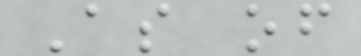As of
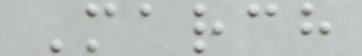March
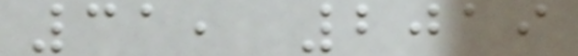31, 2019
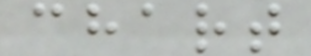chart
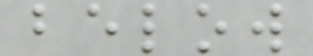below
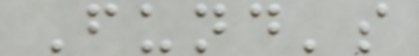Fund's
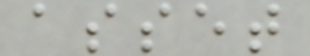asset
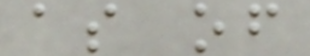as of
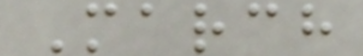March
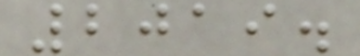2019.
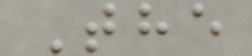The
